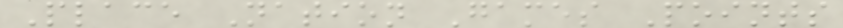Place Nation Games Points
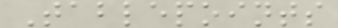Tablepoints
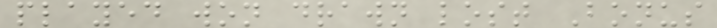played won drawn lost Bonus
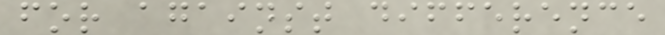for against difference
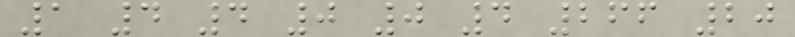1 4 4 0 0 4 266 20
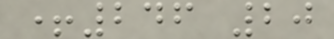+246 20
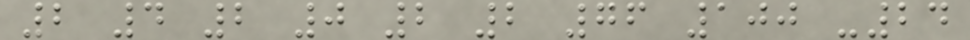2 4 2 0 2 2 76 100 -24
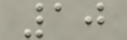10
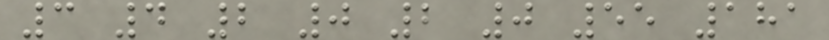3 4 2 0 2 0 55 181
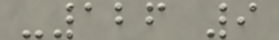-126 9
